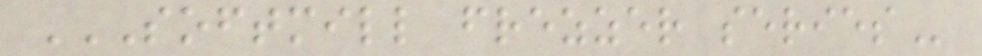SOFTMILL FREZZER SERIES
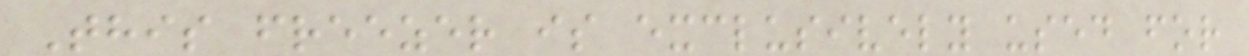This freezer is exclusively used for
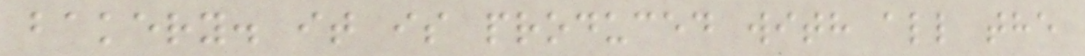bakery. it is produced with all the
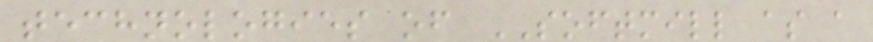technologies of SOFTMILL as a
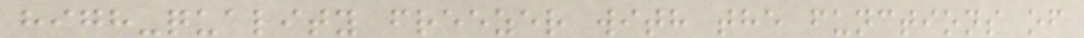high-quality freezer with the functions of
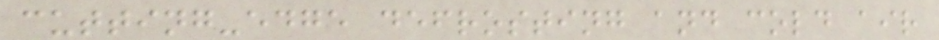cutting-edge defrosting and cold air
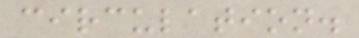circulation.
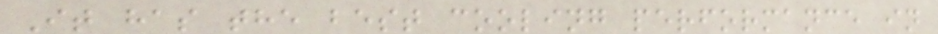It has the best cooling performance in
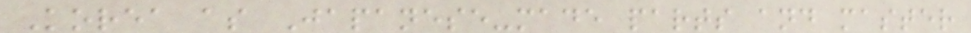Korea as Japanese-made parts and master
